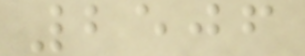2506
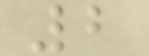2
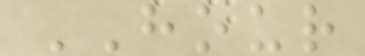HOUR
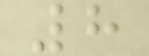8
